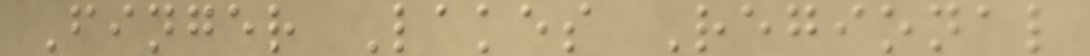Finger Lakes Regional
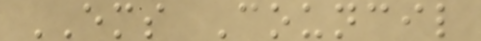EMS Council
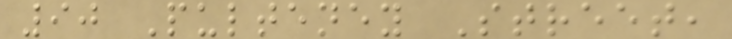90 Pulteney Street,
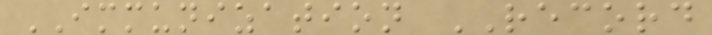IMMUNIZATION RECORD
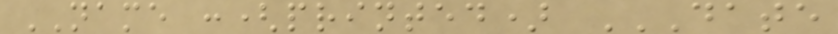NAME :(printed) DATE
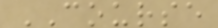COURSE
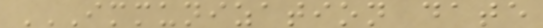IMMUNIZATION DATE
